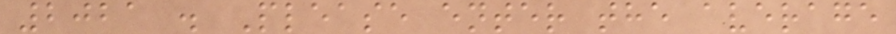2021 . Please enter the average
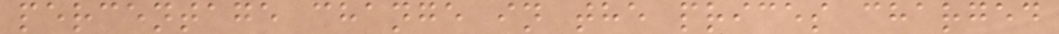percentage change in the prices charged
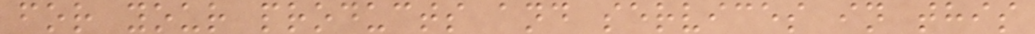for your products and services in this
